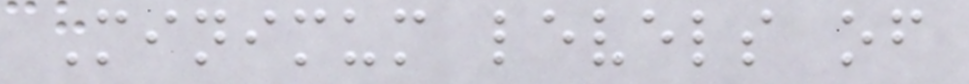Minimum levels of
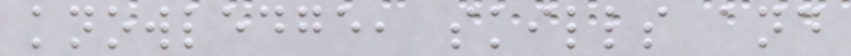knowledge, skills and
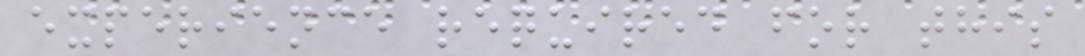experience required for this
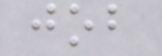job
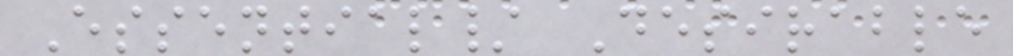Essential/ Desirable
